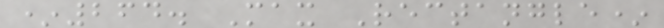*264. Max Rectangle*
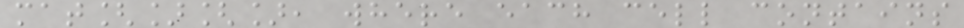mat[][], where each cell contains
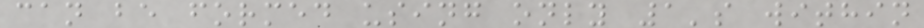can be formed using only 1's within
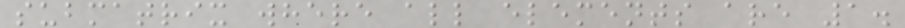submatrix where all elements are 1.
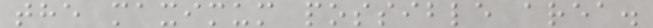the maximum possible area.
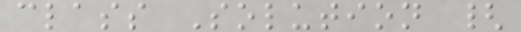class Solution {
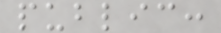public:
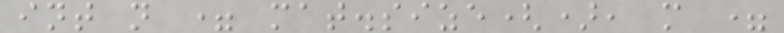int n = mat.size(), m =
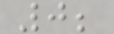0;
